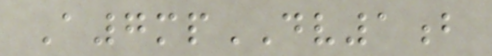A7mpDV1b
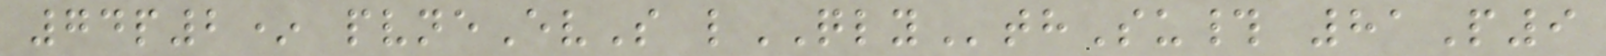74p2* pvneEvS lQLYthSu# 81P9
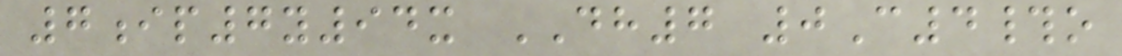7ip7y94x DH7 0C4#o
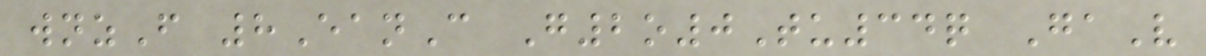wnzF 8EanC G2o0Tu34q GaV
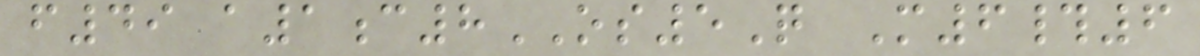f49 a1c8OS5Q M6#6
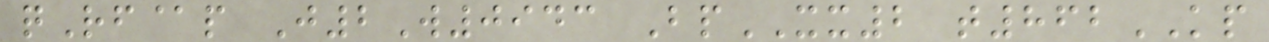qRf@p J2W0943 BpXX2 t862KP
